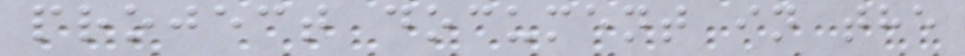project document in the
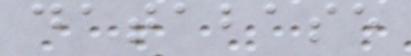database
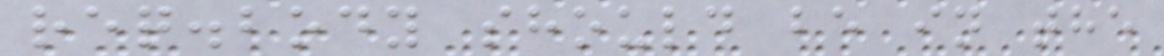req.body should be in the
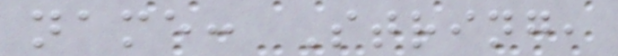name: String,
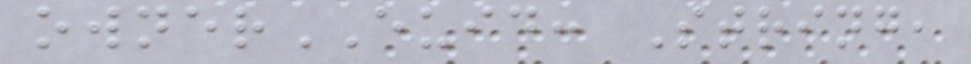ownerEUID: String,
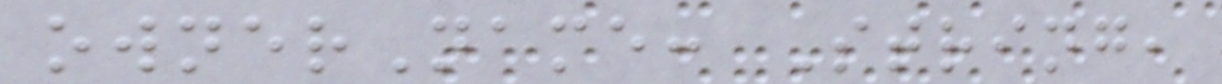ownerName: String,
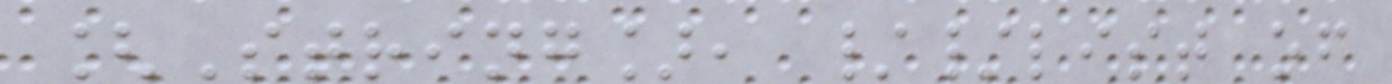[String], //list of
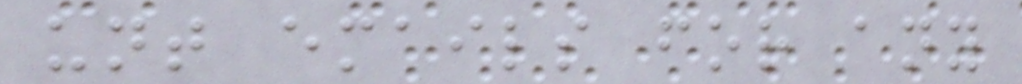unt emails for any
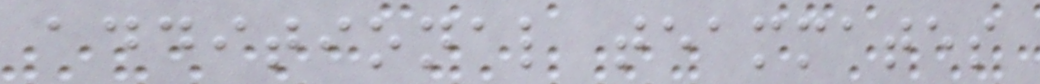additional teammates
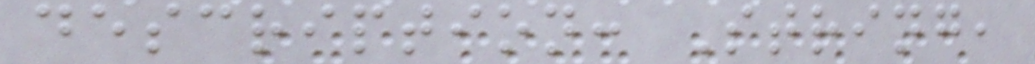description: String,
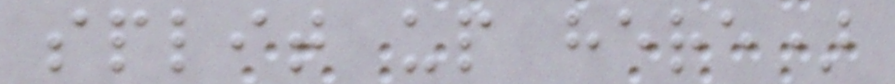split up here)
